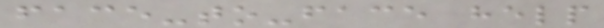face-to-face help
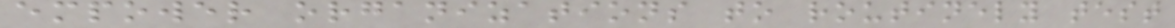empower organizations to routinely test
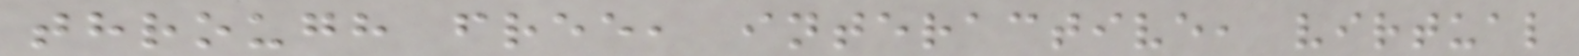through free, interactive, virtual
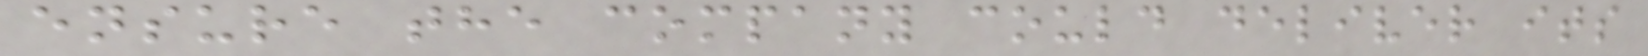ensure the company could deliver its
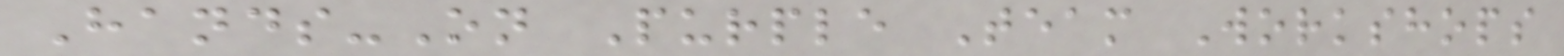Hands-On Purple Team Workshops
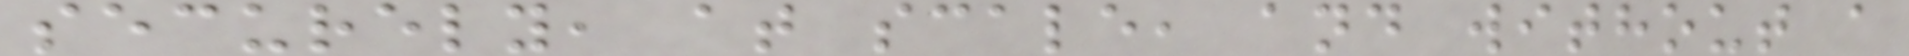securely, at scale, and without a
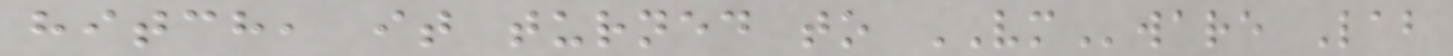hitch, it turned to VMware Lab
